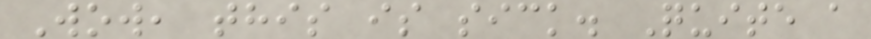Wow, this is sick. Quite a
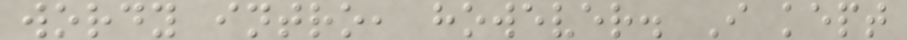wordy intro, however. I kept
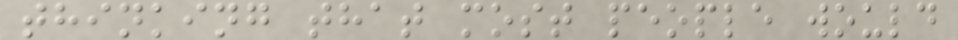thinking that most people would
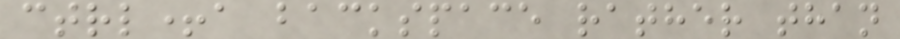ctrl+a backspace rather than
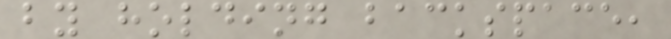by holding backspace,
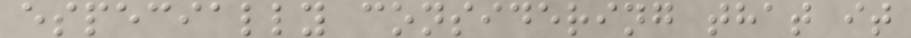especially considering that it
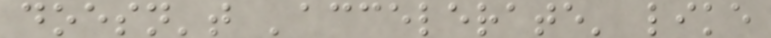doesn't 'accelerate' like
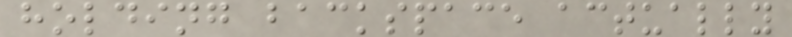holding backspace actually
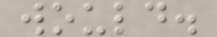would.
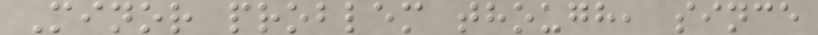Minor problem though, since
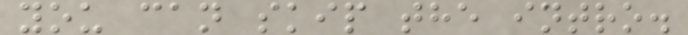you can skip the intro.
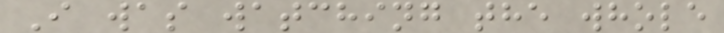I was watching the whole
